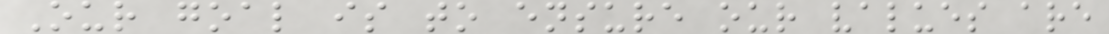Our goal is to ensure our values are
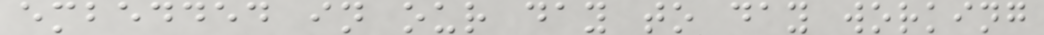embedded in our day to day working
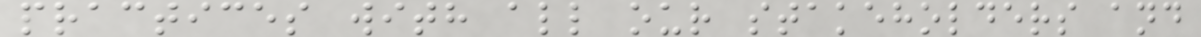practices with all our stakeholders and
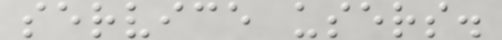service users.
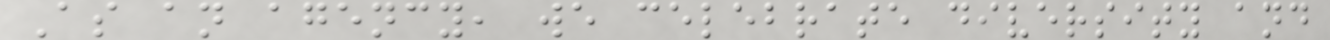As an agency, we celebrate diversity and
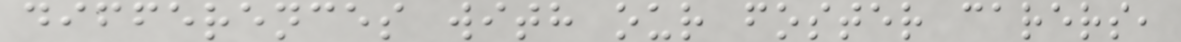differences with our foster carers,
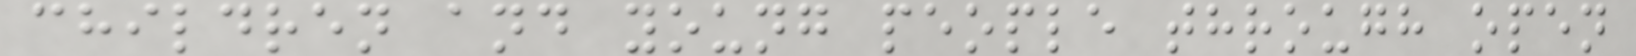children and young people through open
